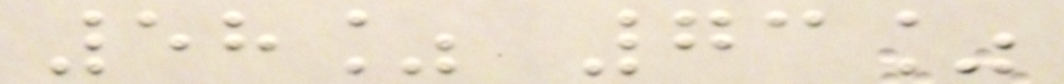58% 73%
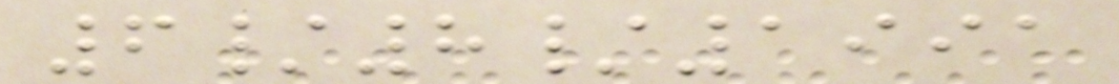6/8/1991
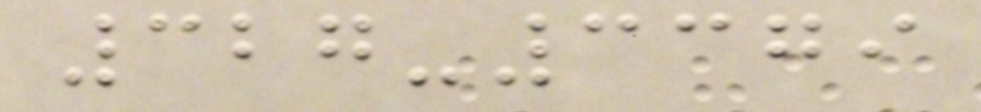327-3379
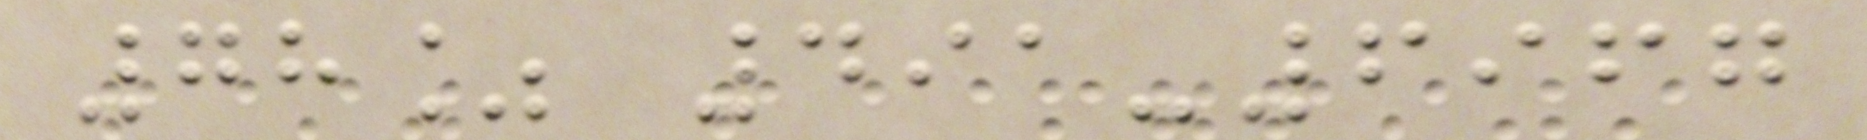78% 491-6967
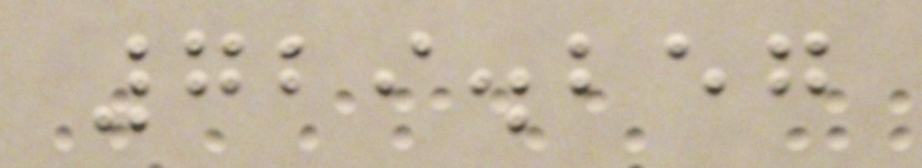729.257
